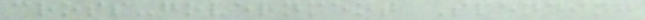cross-government Spending
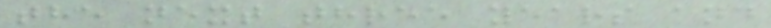the next three years and
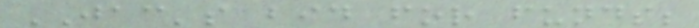JAC's bid for funds;
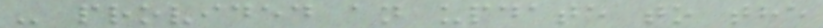- provided an update to the
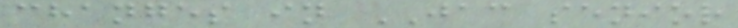changes in JAC senior
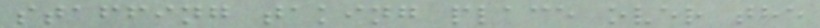staffing taking place over the
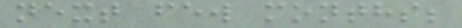next few months;
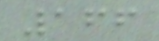166
